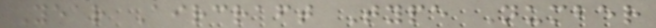Year Aircraft Type Number
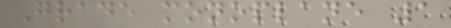Grade monoplane 1
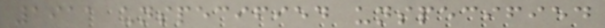1911 unspecified unspecified
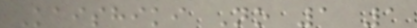Kaishiki No 1 1
